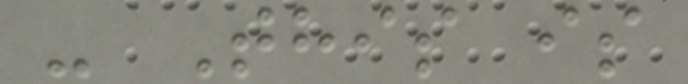- This is
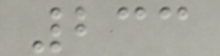233
